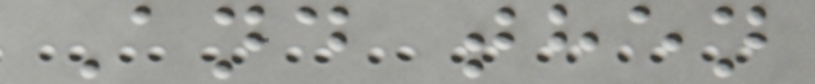And then
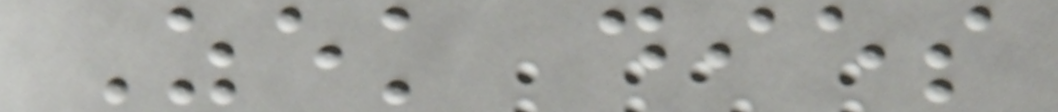Zek dies
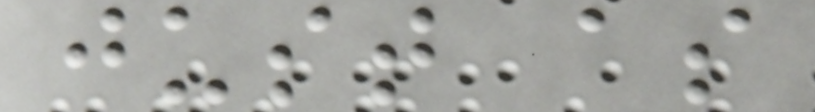just as
